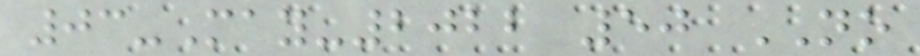03-May-2022 50 NO
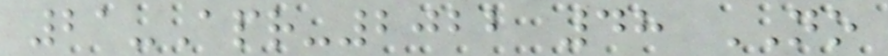21-Apr-2022 48 NO
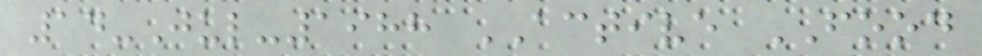14-Jul-1988 ACTIVE FOOD
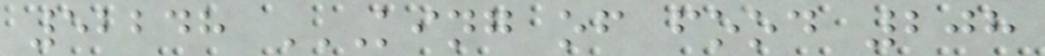52248 KING OF FOOD 208
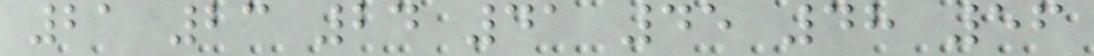21 23 24 41 45 48 56
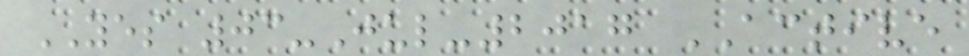YES 03-Jul-2017 ACTIVE
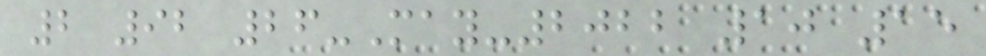2 92 26-May-2022 10 15
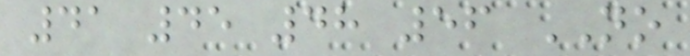41 45 48 56 NO
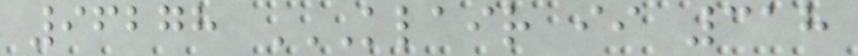96278 KLAIR II 318
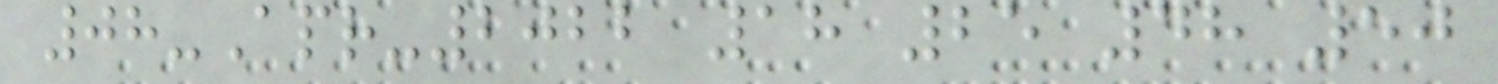08-Apr-2022 18 25 48 50
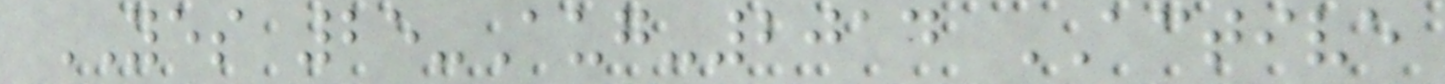YES 25-Aug-2014 ACTIVE
